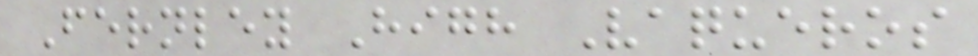Fernley High Vaqueros
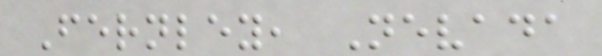Fernley, Nevada
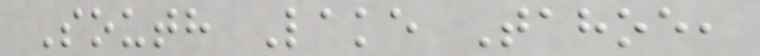South Lake Tahoe,
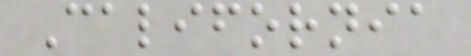California
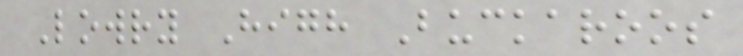Lowry High Buckaroos
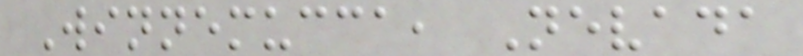Winnemucca, Nevada
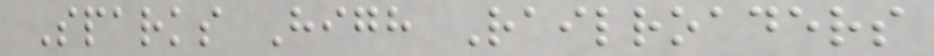Sparks High Railroaders
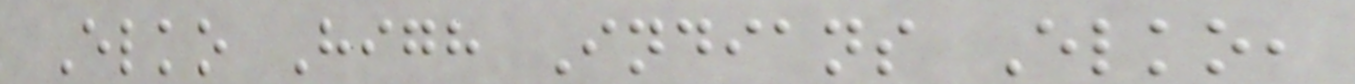Elko High Indians Elko,
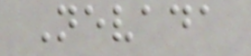Nevada
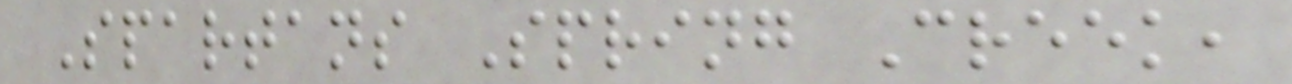Spartans Spring Creek,
